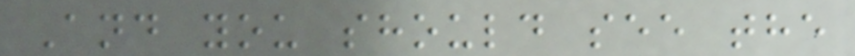And you should see the
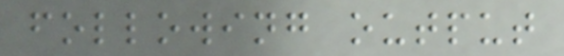following output
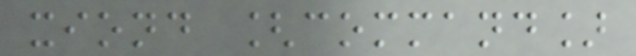xiond [command]
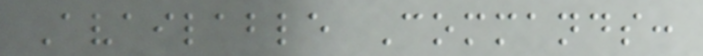Available Commands:
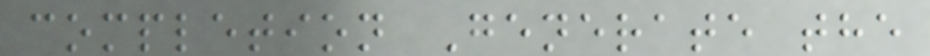completion Generate the
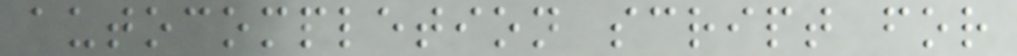autocompletion script for
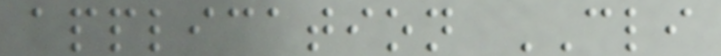application CLI
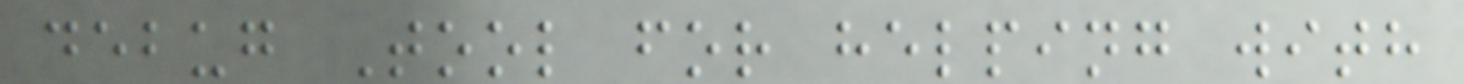debug Tool for helping with
